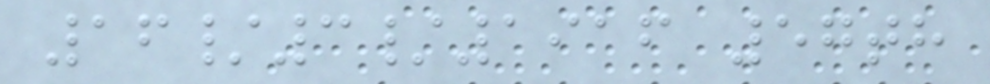16/3/1916 57th
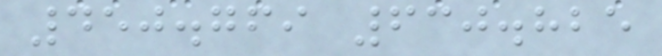450.769 630.825
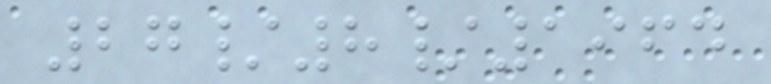27/8/1964
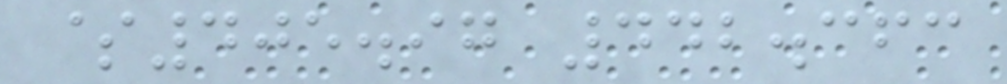$405.97 442.363
